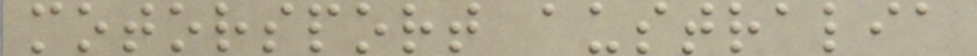motorsport australia
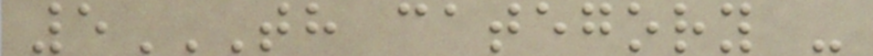5TH CATEGORY -
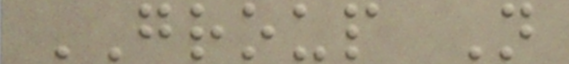GROUP N
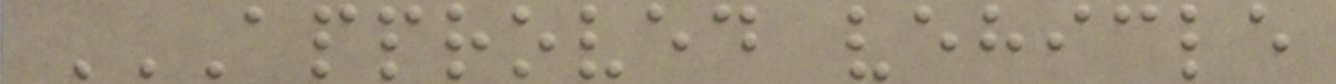APPROVED VEHICLE
